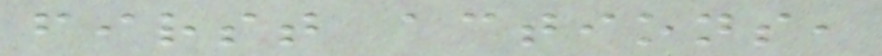first actions,
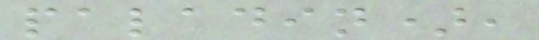paladin),
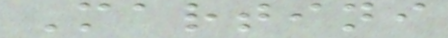Martini
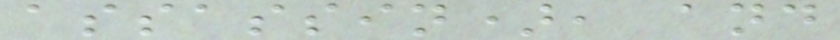assassin), and
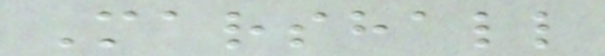Marshall
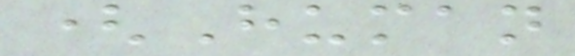(Human
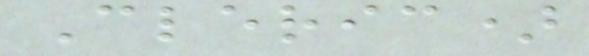Cleric)
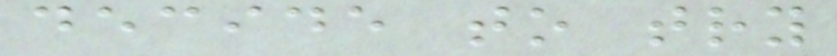decide to try
